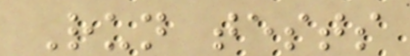Run tests
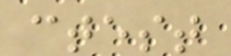ctest
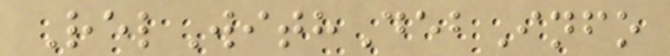RelWithDebInfo
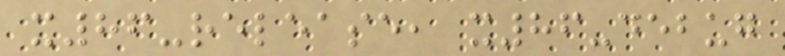x86-release, x86-debug
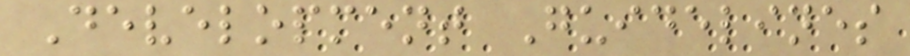Development Guidelines
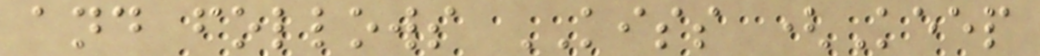and follows KISS (Keep
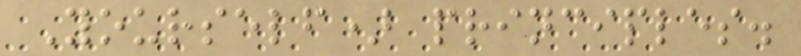Yourself) principles.
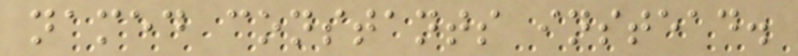named constants instead.
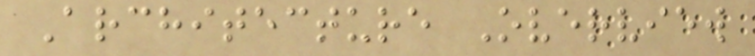Architecture Overview
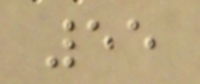55
